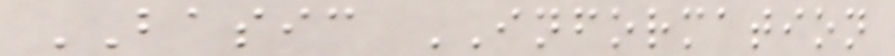BASIC INFORMATION
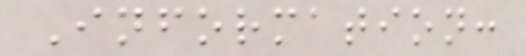Information:
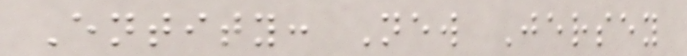Entity: New Jersey
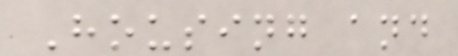Housing and
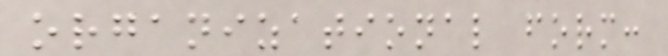organizational form:
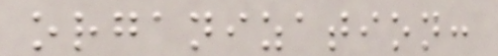organization:
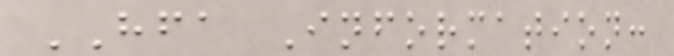HFA Information:
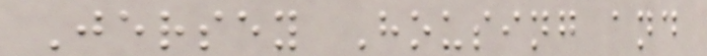Jersey Housing and
